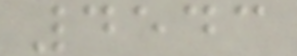4543
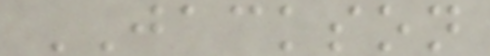JACKSON
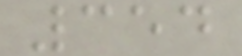354
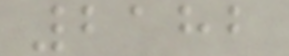2182
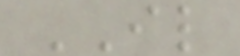IL
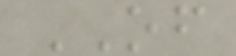OF
